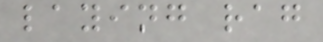laying rag
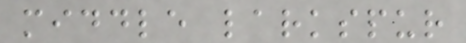middle larkspur
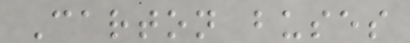Carton buses
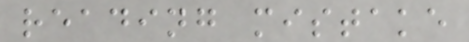reading mistake
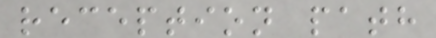reception path
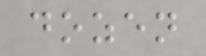dozen
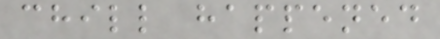chill happened
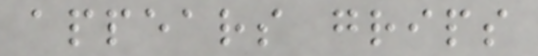appears grips
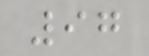97
